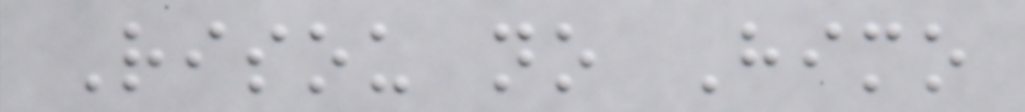Risou no Himo
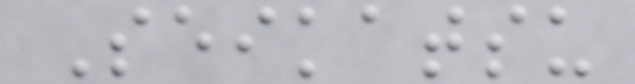Seikatsu
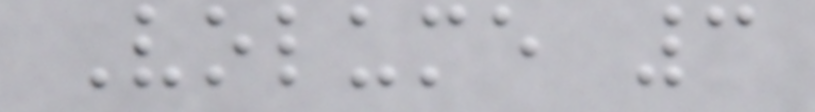Volume 3
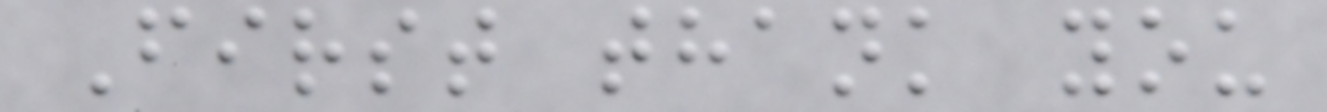First thank you
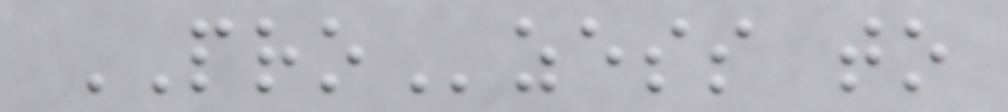PROzess to
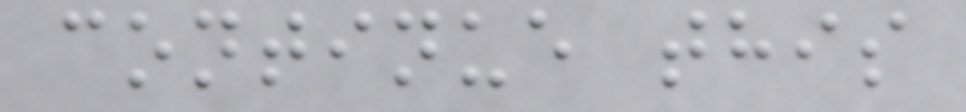continue this
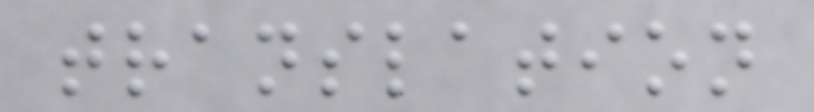translation
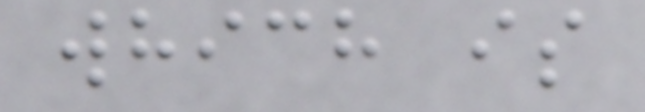which is
